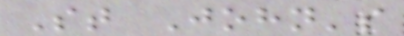St John's
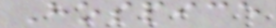Hospice
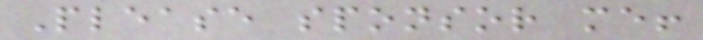Please sponsor me!
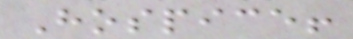Hospice!
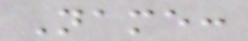Name:
